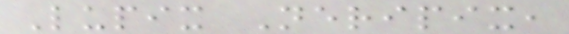Lupix Neripix,
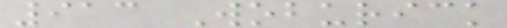913 Woburick
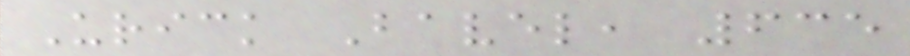Urick Bavel, 635
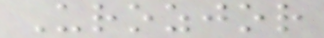Urozjor
